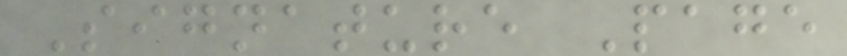Signature Page
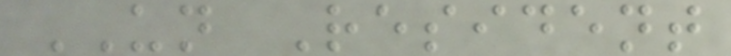UN Resident
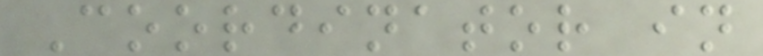Coordinator in
